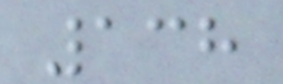138
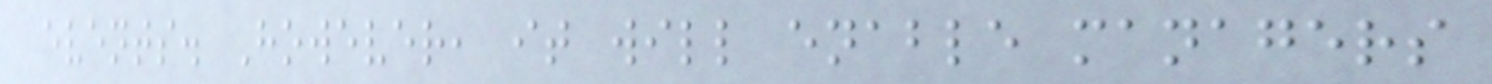events. However, it will enable managers
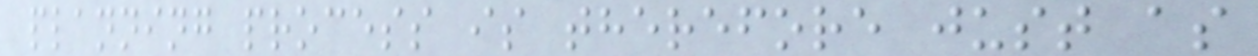planning process is therefore just as
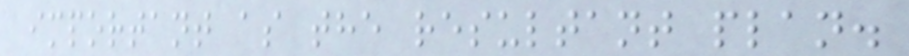important as the resultant plan.
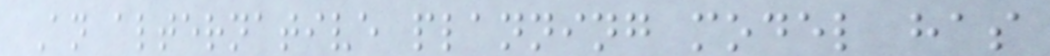An alternative planning model has
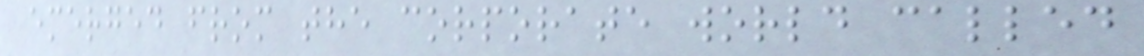emerged from the corporate world called
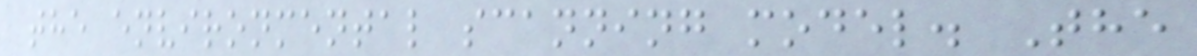the environmental scanning model. The
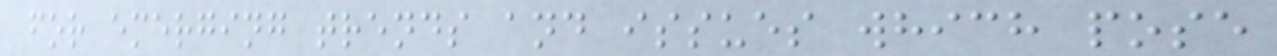for emerging trends and issues which pose
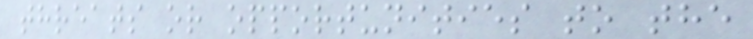threats or opportunities to the
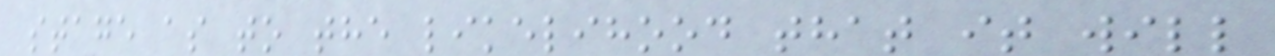stage as to the likelihood that it will
